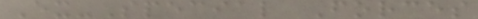Ex-Special Forces
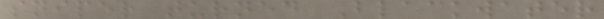sniper turned Blackwater
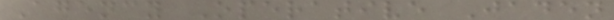Agency Operative Jaden
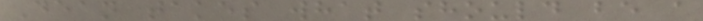Dean takes what should be a
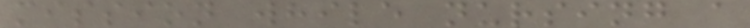mission while nursing a
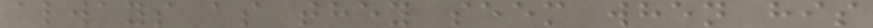always as they seem when his
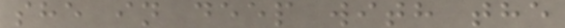she in deep with the
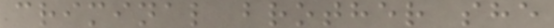criminal brother she
